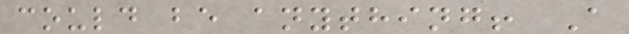could be anything! A
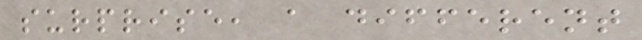surprise, a different
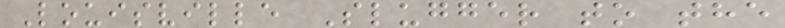Louisville Slugger to the
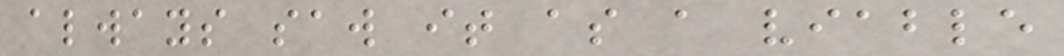always saw it as a viable
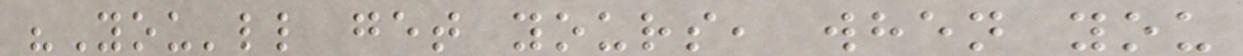"You'll get yours, when you
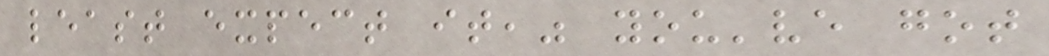least expect it," you've got
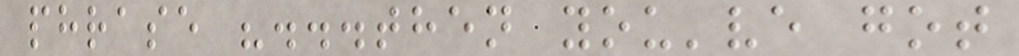phrase "...then you've got
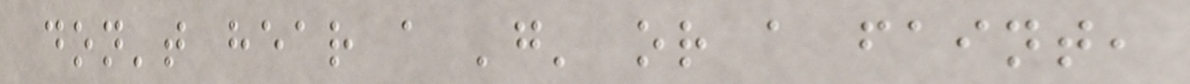don't hear a 'g' or a faint,
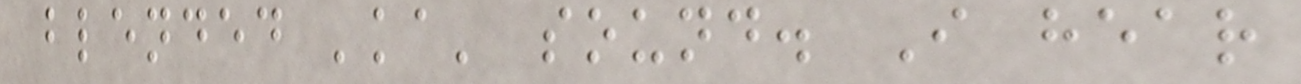blended 'ka' sound. I hear
